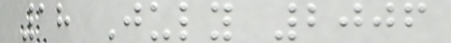18 July 2006
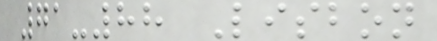71-88 Lisbon
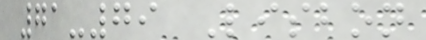71-79 Lisbon
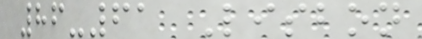86-61 Lisbon
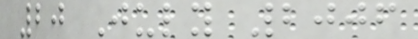20 July 2006
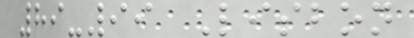89-99 Lisbon
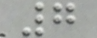7
